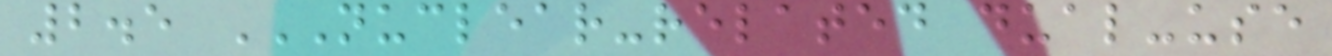2.5 NUCLEAR-RELATED DUAL-USE
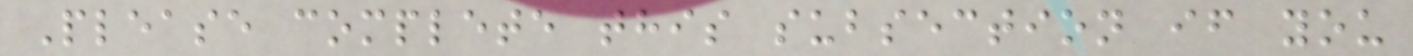Please complete this subsection if you
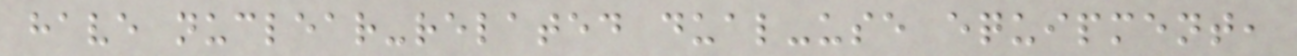have nuclear-related dual-use equipment,
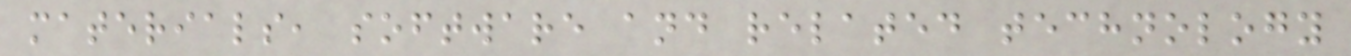materials, software and related technology
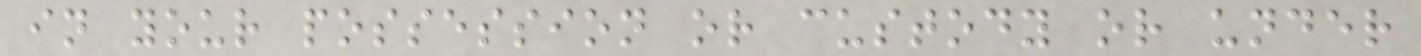in your possession or custody or under
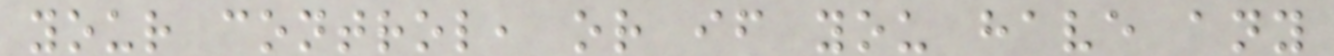your control, or if you have any
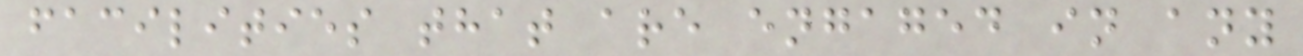facilities that are engaged in any
